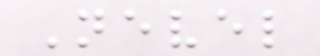Nevel
